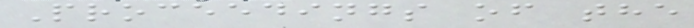Proceedings of the
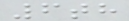6th
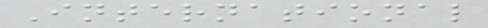International
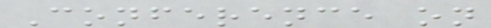Conference on
